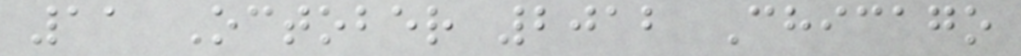11 October 2012 Chicago
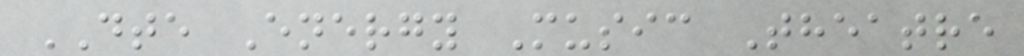DTE Energy Music Theatre
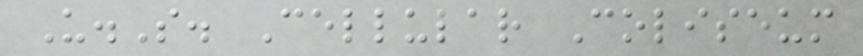U.S. Cellular Coliseum
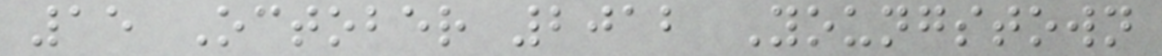15 October 2012 Youngstown
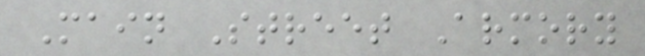Main Street Armory
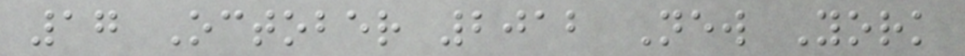17 October 2012 New York
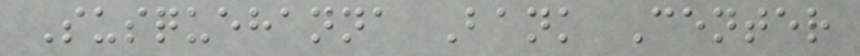Susquehanna Bank Center
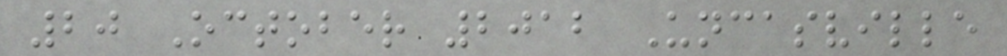20 October 2012 Uncasville
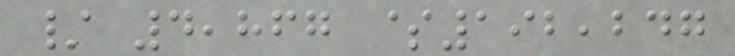/ 4,867 $192,247
